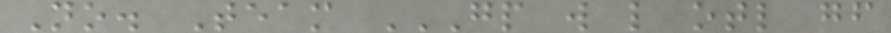No. Team GP W L OTL GF
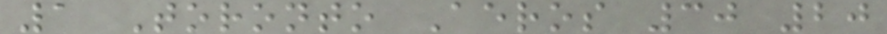1 Toronto Aeros 30 20
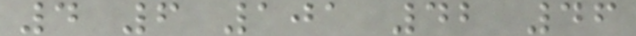4 6 101 42 46
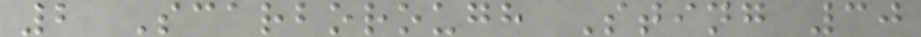2 Scarborough Sting 30
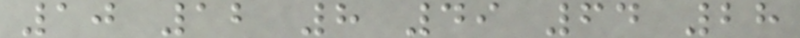10 12 8 49 64 28
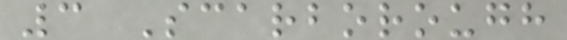3 Scarborough
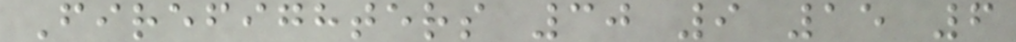Firefighters 30 9 15 6
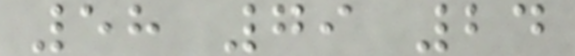58 79 24
